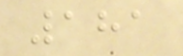181
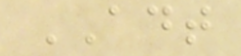ADT
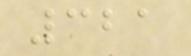321
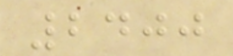2400
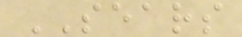SEARS
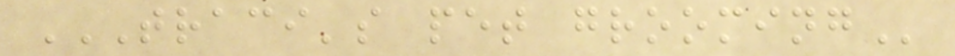TRACI'S PET GROOMING
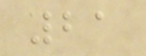21
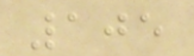105
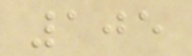105
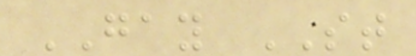GAY ST
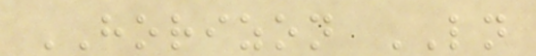HORIZON LN
